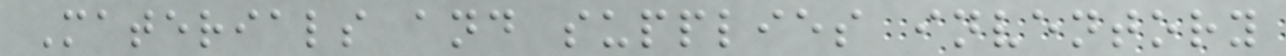Materials and supplies inventory
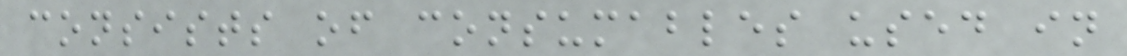consists of consumables used in
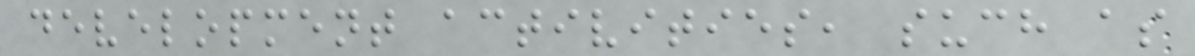development activities, such as
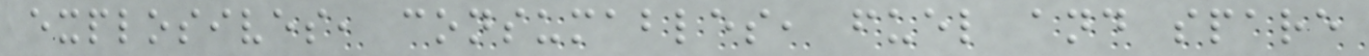explosives, consumables, fuel and spare
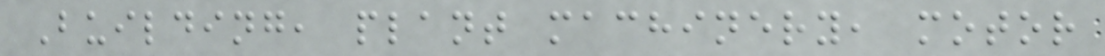Building, plant machinery, motor
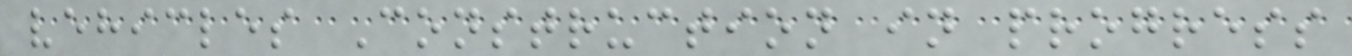vehicles Construction in progress
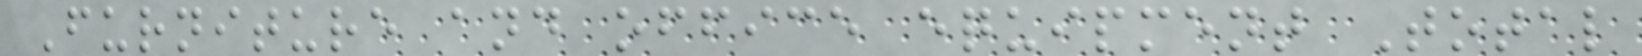Furniture and office equipment Total
